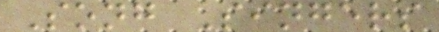Song Singers
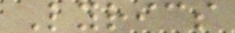Lyrics
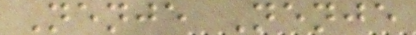Nenje Nenje
